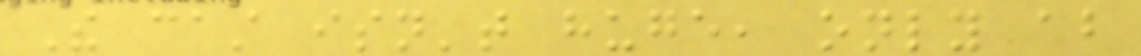The cast isn't huge, only about
